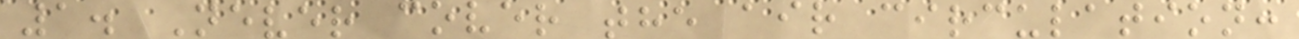1. Never cover the air circulation:
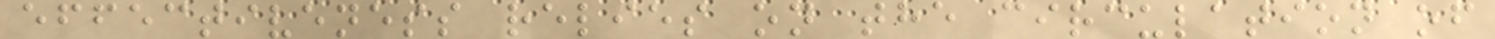effectiveness relies on the circulation of
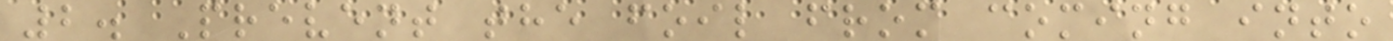2. Prevent the foil from coming into
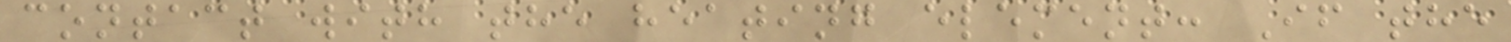contact with the heating element: If the
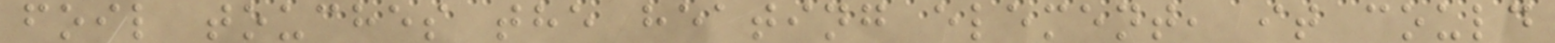foil touches the heating element, it could
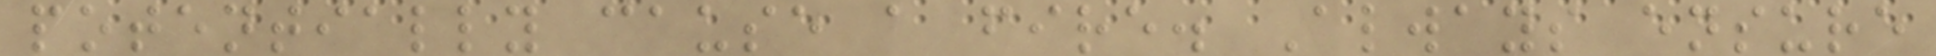potentially cause a fire. Always ensure
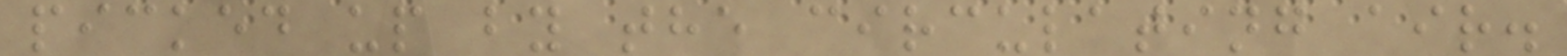picked up by the circulating air.
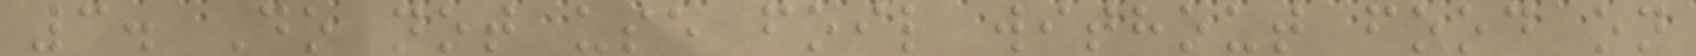3. Do not use foil without food on
